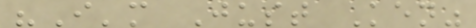"I'm Just Ken"
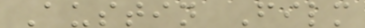Austin Film
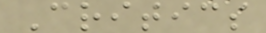Critics
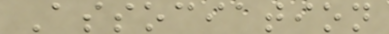Association
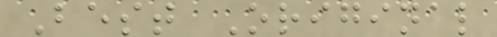Best Original
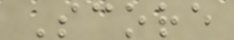Score
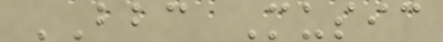BBC Music
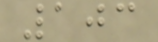103
